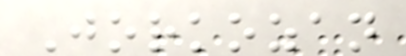Jorkozan
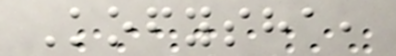Kofysha,
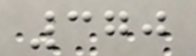370
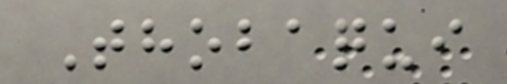Thobaqui
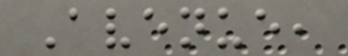Avenue,
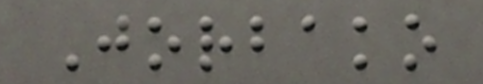Jorbako
